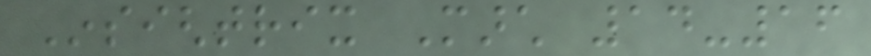Insightrix March 14-16
